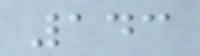143
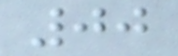00
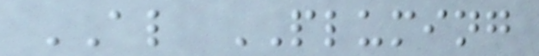AL PLUMING
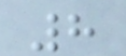8
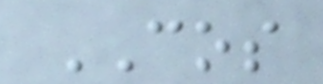COS
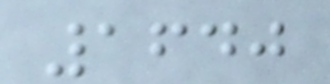1640
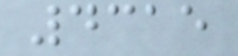4315
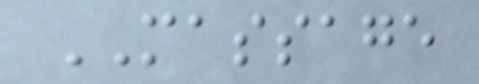MASSAGE
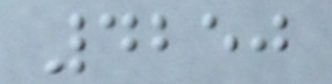4250
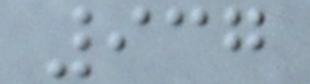937
